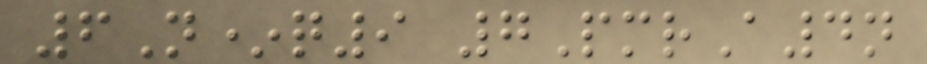6N*q9 7PmrA4n
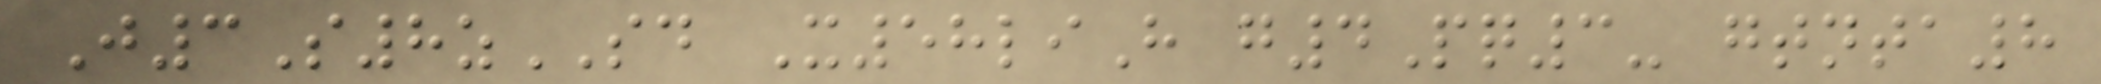J3S8zSD X58liH g4Pq3- gtnta8
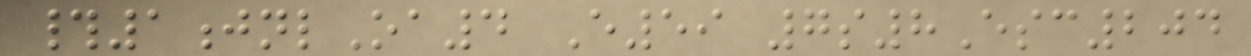#1jnlOa4 E59 7s8Esc204
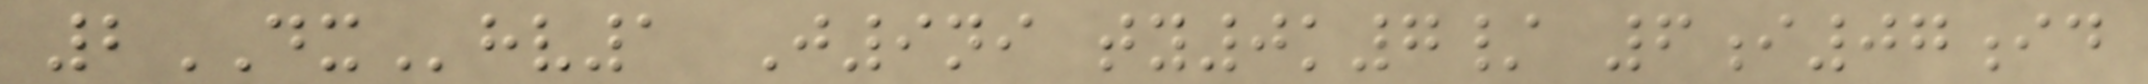2DXhv1 J9ni ty0k7/ 6i07id
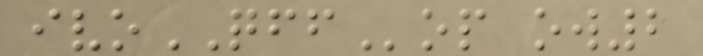ivoQFFop ow2
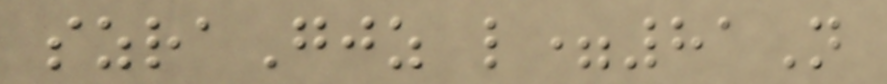szraGjz l=81N
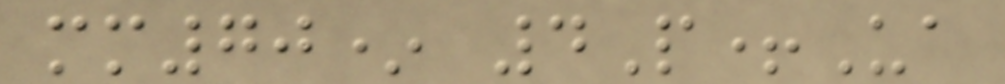mm70* 4P+Ua
